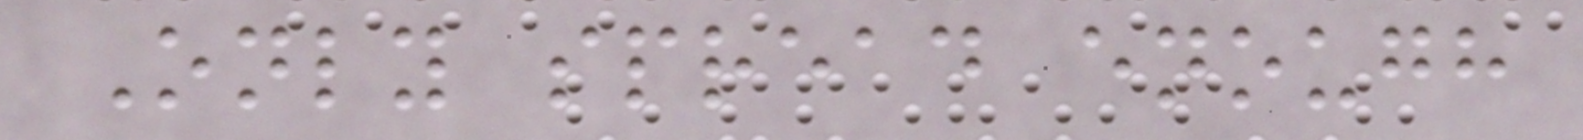Only spread enough
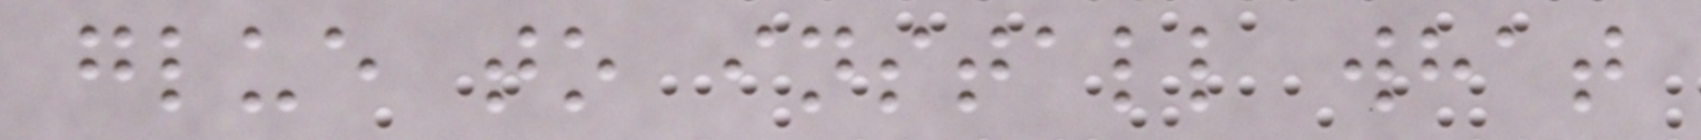glue to install what
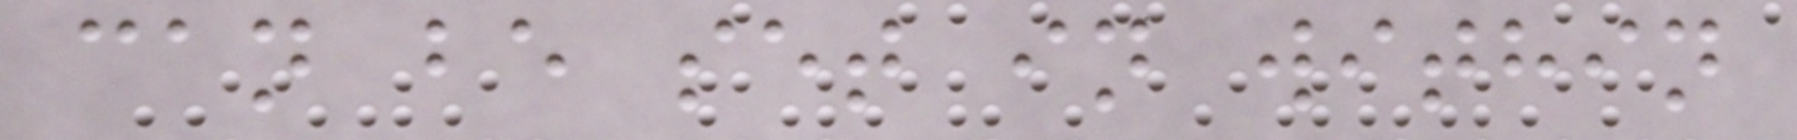can be set in within
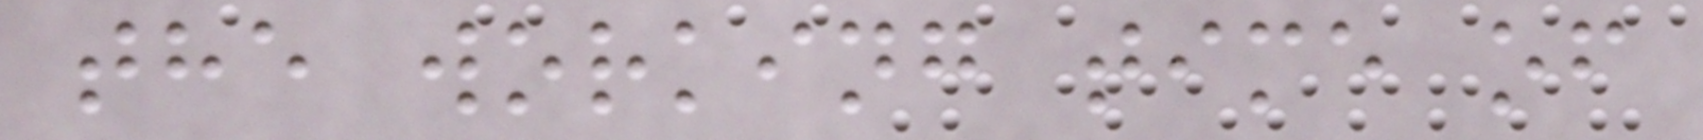the working time of
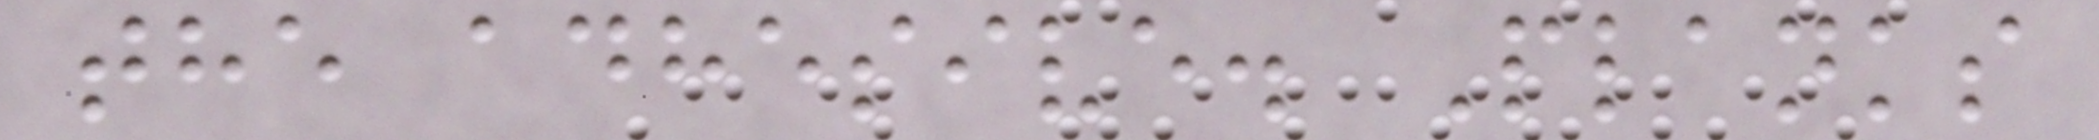the adhesive. Planks
